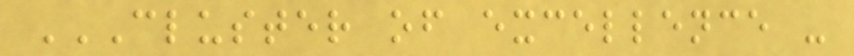CLUSTER OF EXCELLENCE -
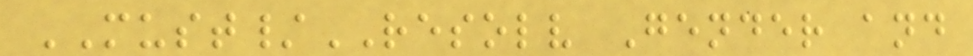MUST/RESOLV Gender and
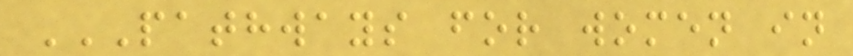PATHWAYS FOR WOMEN IN
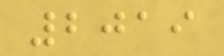2019
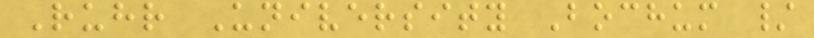Ruhr University Bochum /
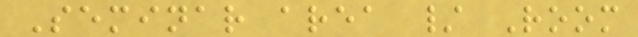Seminar area / Room
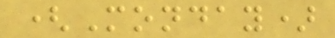(Monday)
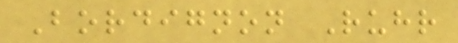Bordignon Ruhr
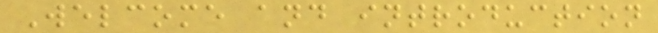Welcome and introduction
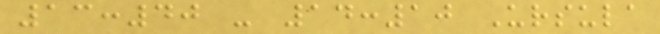13:40 - 14:10 Ursula
